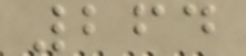264
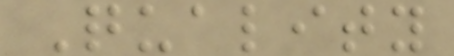Quality
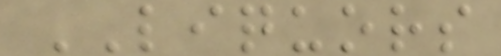LIQUORS
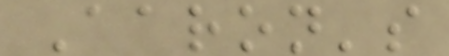Aaron's
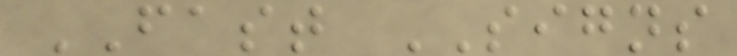FAST SIGNS
